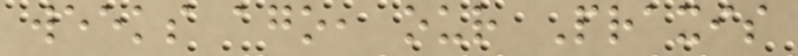weeks ago, our Praxis
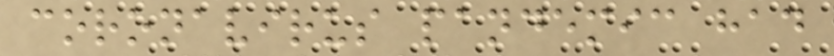coronavirus pandemic had
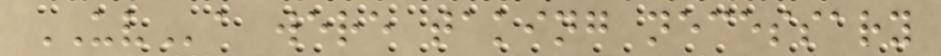UVa were taking necessary
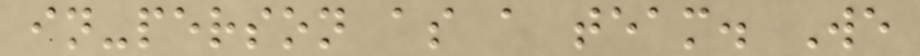in-person as a team. We
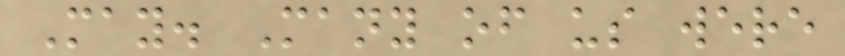May. Many of us were
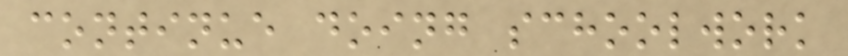continue doing schoolwork
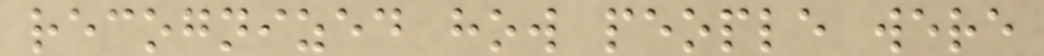recognized how people were
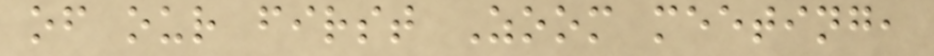of our first Zoom meeting,
